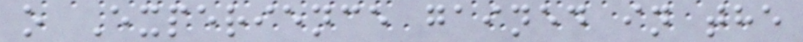o Experience gained in the
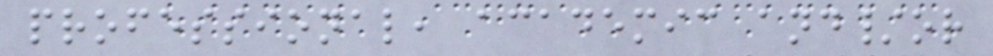professional, academic and/or
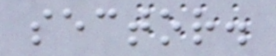sector.
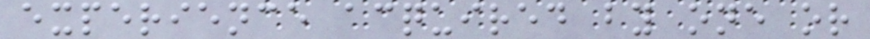experience acquired by one or
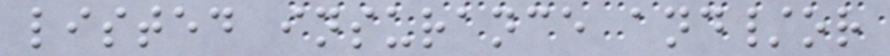listed insurance and/or
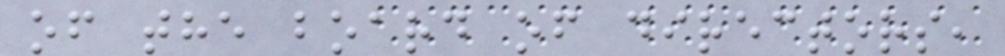of the board of directors,
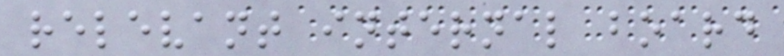relevant internal board
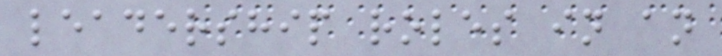leadership roles in an
